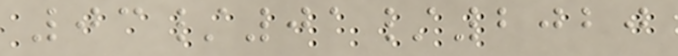03/01/2020
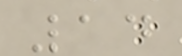14
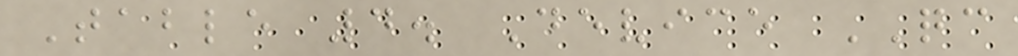Table 4. Device QC
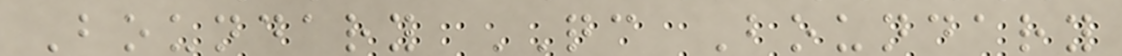Boundary QC Boundary
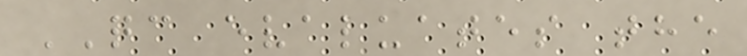QC evaluates the
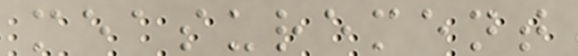measurement
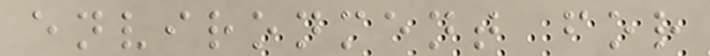environment for
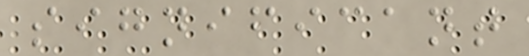significant
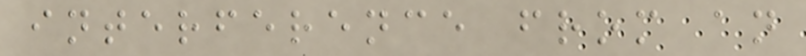interference from an
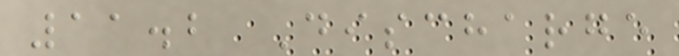11.2 Discharge
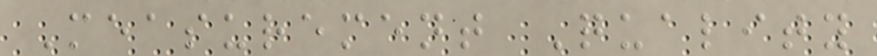Measurement Quality
